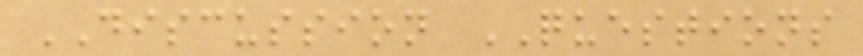DISCUSSION QUESTIONS
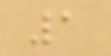1
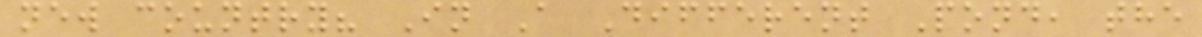new country? In A Different Pond, the
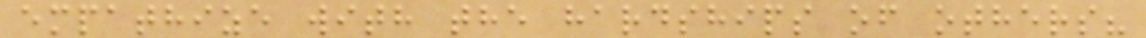empathize with the hardships of others?
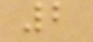2
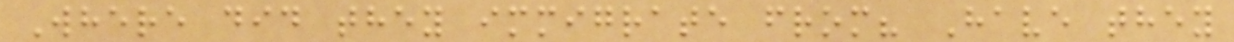Where did they immigrate from? Have they
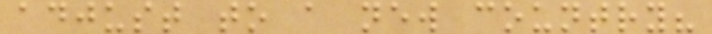adjust to a new country?
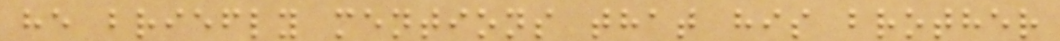he briefly mentions that his brother
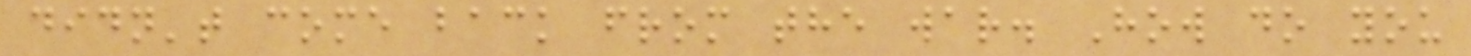didn't come back from the war. How do you
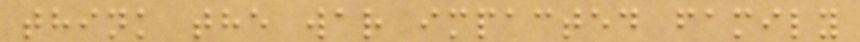think the war impacted family
